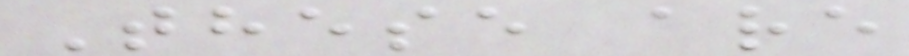These are
